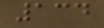134
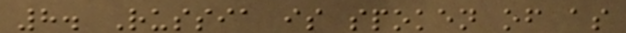8. Russia is spoken of as
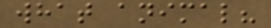what animal?
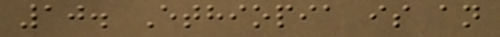10. Ethiopia is an
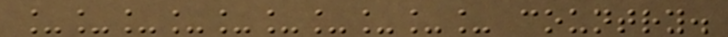__________ country.
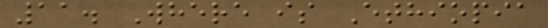11. Where is Ethiopia
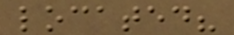located?
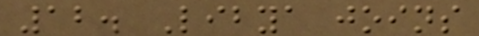12. Libya joins
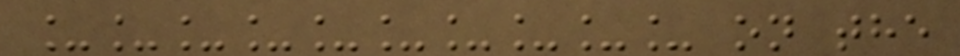__________ on the
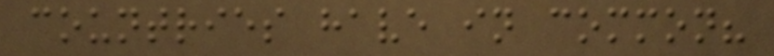countries have in common?
